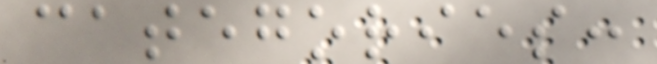categories:
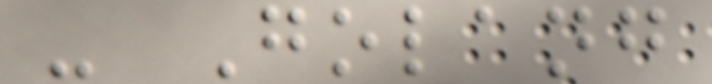- Golang
